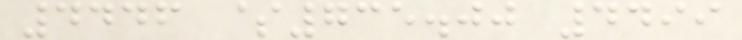4446 $735.00 4499
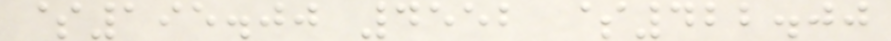$195.00 4552 $422.00
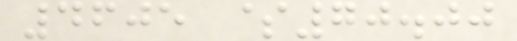4605 $70.00
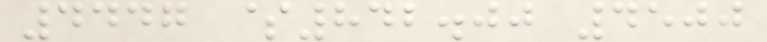4447 $842.00 4500
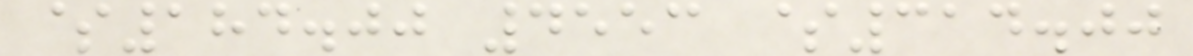$184.00 4553 $314.00
